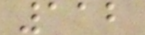112
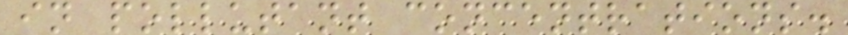in pollutant concentrations.
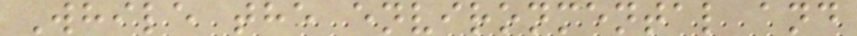While the environmental and
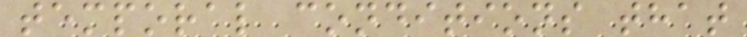temporal conditions that
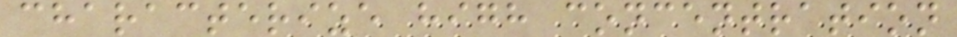characterize high concentration
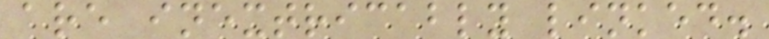are inextricably linked.
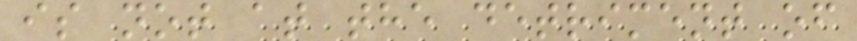is not at the detriment of
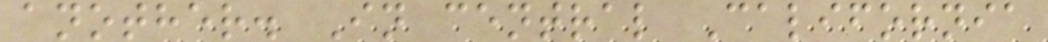another. In central California
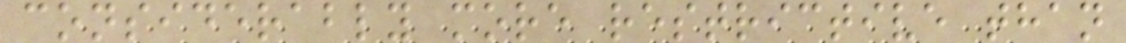considerably more restrictive than
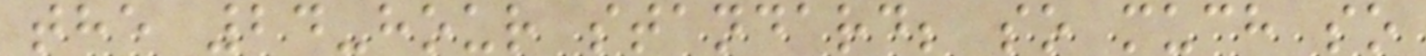the 24-hour standard; so much so
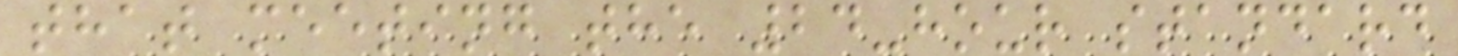that meeting the 24-hour standard
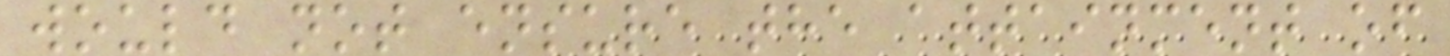would not ensure the attainment of
